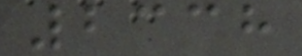2338
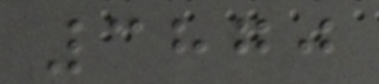3870
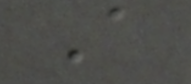A
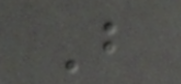B
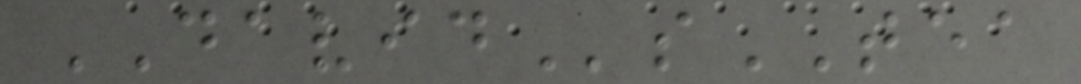DAVIDsTEA
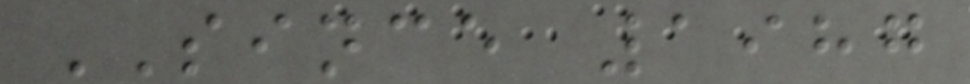SINCE 1987
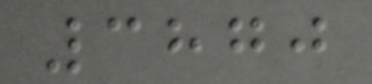3870
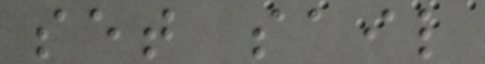set sail
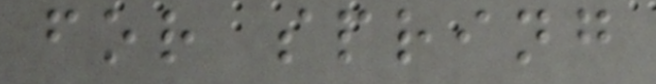for spring
